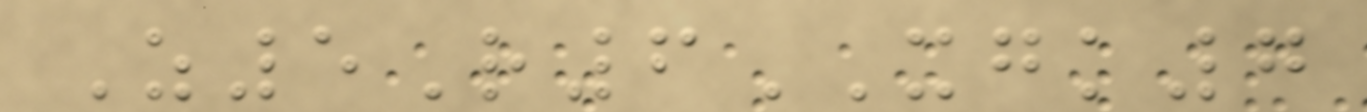Z5R6XGK7
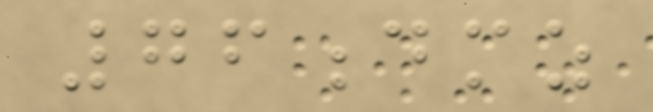76dmz
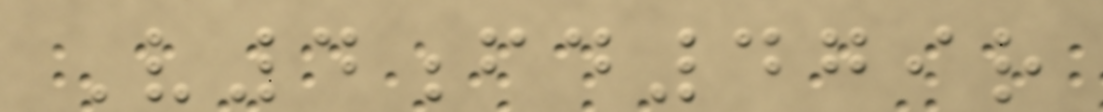V4fd479r
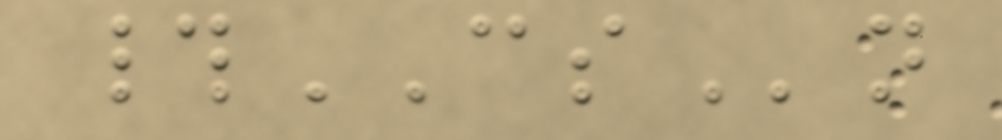#CSn
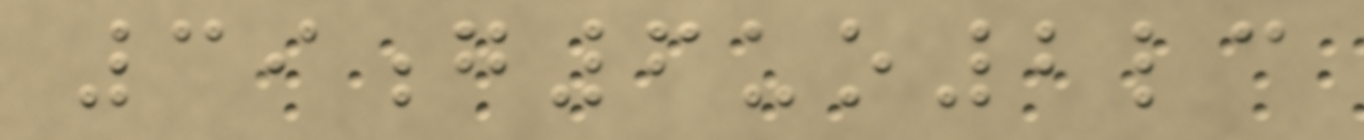39g6uo2lc
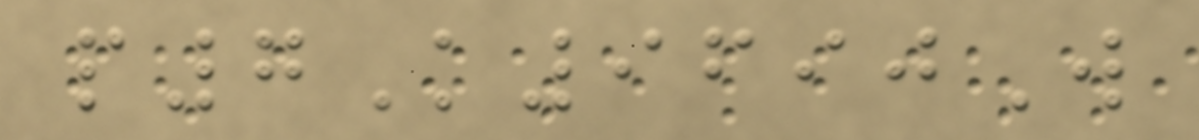p7K9690W
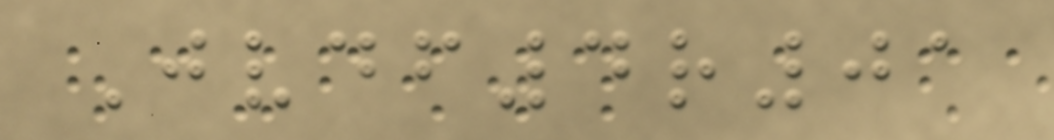Jvdf4r01
